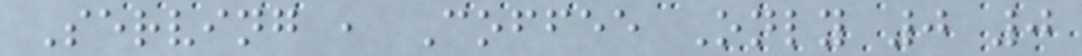Serving , Coffee Only 0 0
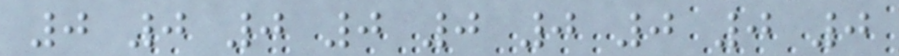0 0 0 0 0 0 0 0 0
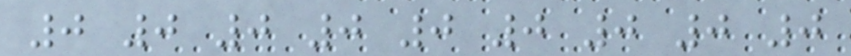0 0 0 0 0 0 0 0 0
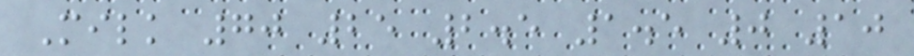Milk 70 25 2.5 1.5 0 10
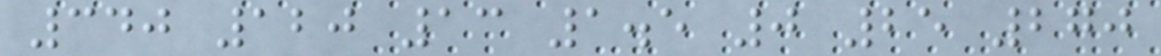340 120 13 1.5 0 25 270
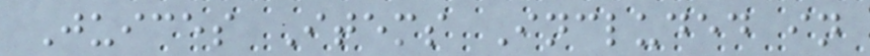Juices Items Included in
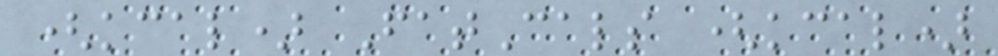(kcal) FatCals (kcal)
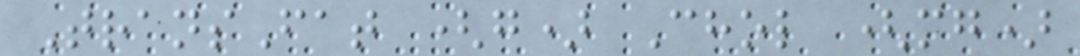TransFat (g) Chol (mg)
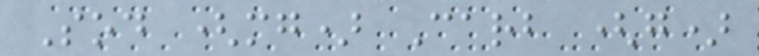Sod (mg) Carb (g)
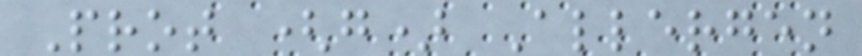Prot (g) Allergen
